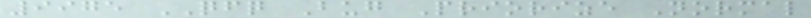9975 QFQ Bug Priorize Normal
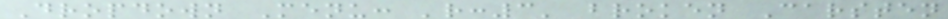Dropdown Menu: 'r:3' broken Carsten
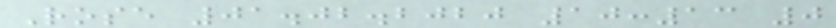Rose 01.02.2020 10:13 0
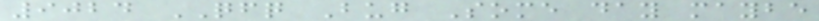9024 QFQ Bug Some day maybe
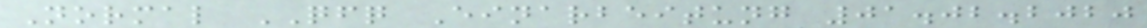Normal QFQ Einarbeitung 01.02.2020
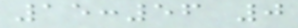15:56 0
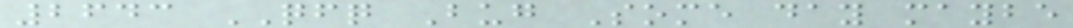2643 QFQ Bug Some day maybe
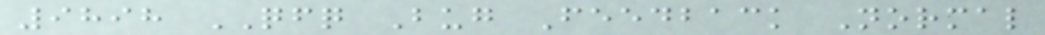9898 QFQ Bug Feedback Normal
